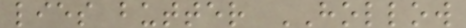lies butter HOLLOW
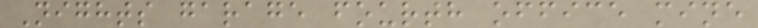Nights garage fourth office mine
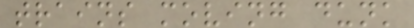trains moving dunk
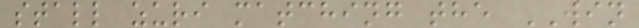stall zuri matching the WIN
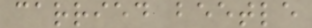carried beetle
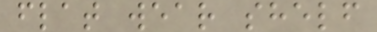flat wear shelf
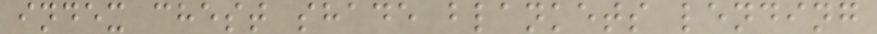index chest shade blankets lending
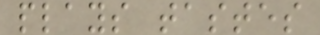plays tastes
